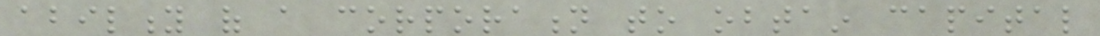ability of a corporation to obtain capital
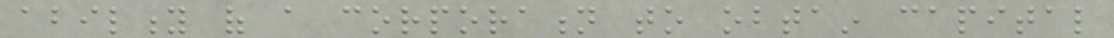ability of a corporation to obtain capital
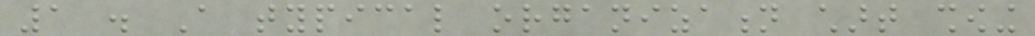1 . A typical organization chart showing
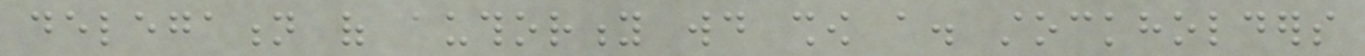delegation of authority would show a. stockholders
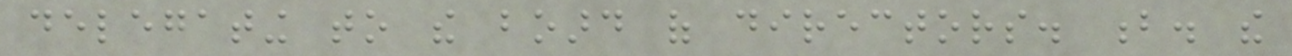delegating to the board of directors. b. the
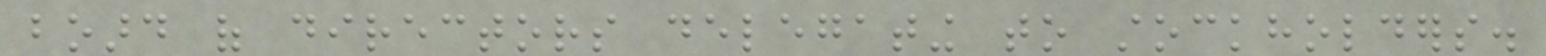board of directors delegating to stockholders.
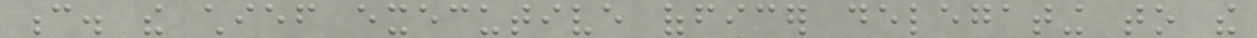c. the chief executive officer delegating to the
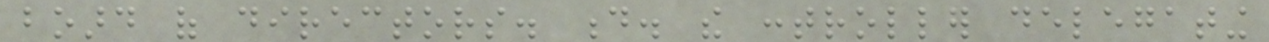board of directors. d. the controller delegating
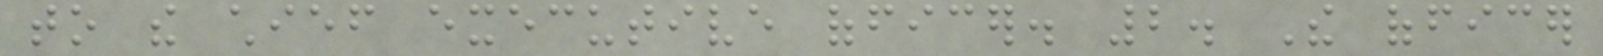to the chief executive officer. 2. The officer
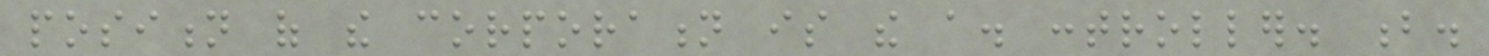position of the corporation is the a. controller. b.
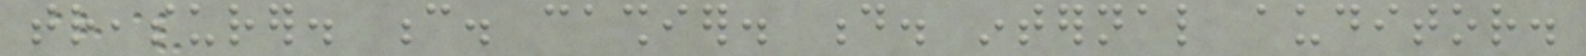treasurer. c. cashier. d. internal auditor.
